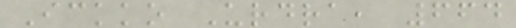Ickko Urdra, 664
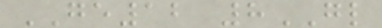GE12 8GL
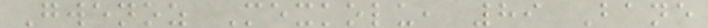Gwenoz Mexkolu, 89 Bane
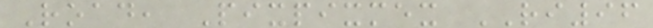Road, Pixpixmex RI96
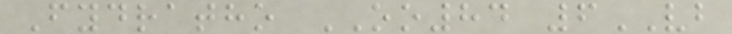Fydratho OO84 6VB
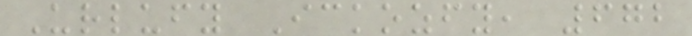Urlufy Ickozfy, 672
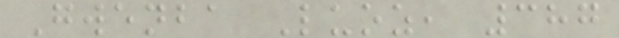Gwenba Luoz, 387
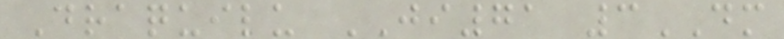Draquilu JI71 3DM
